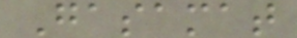Gasamat
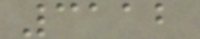3112
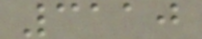3110
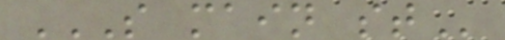S MAIN ST
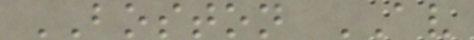BOSTON AV
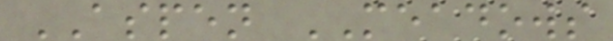ASPEN MEADOWS
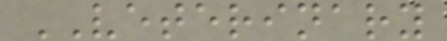VETERINARY
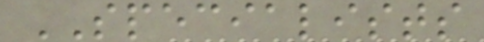SPECIALISTS
